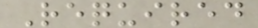Required
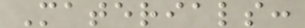Materials:
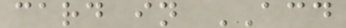card in ACD
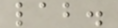lab.
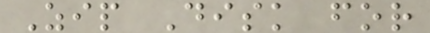Zip Disk for
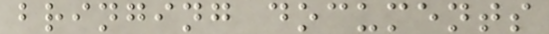bringing documents
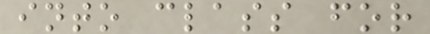into class for
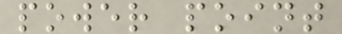power point
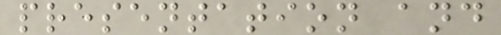presentation and
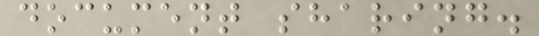document sharing.
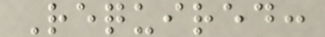Required:
